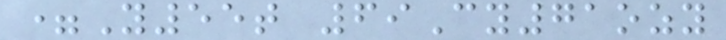=Y55t 69Cy71ozy
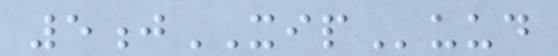5jXIPuud
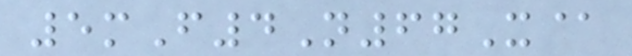5mF4N67X@
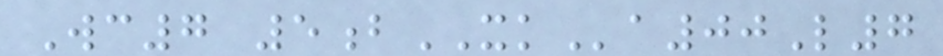Wc7 5bXKa00L7
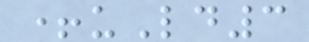+uLd3
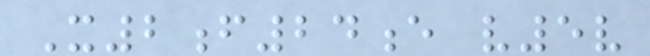X2f24e v5v
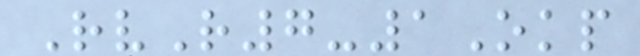RvR7-1Okp
